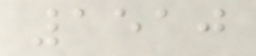1510
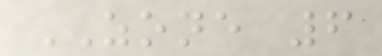ZONE 6
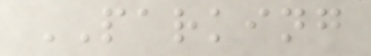PARKING
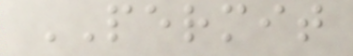PERMIT
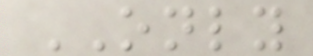ONLY
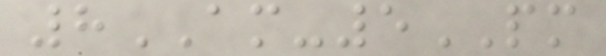8AM-5PM
